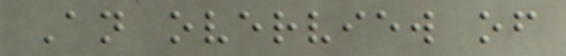An overview of
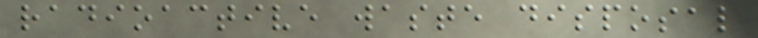radioactive waste disposal
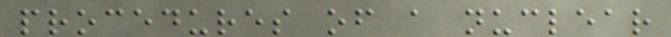procedures of a nuclear
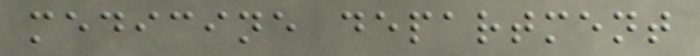medicine department
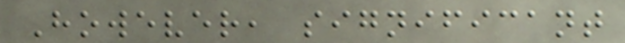However, significant
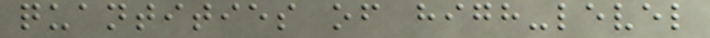quantities of high-level
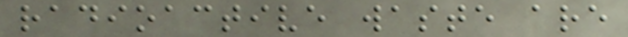radioactive waste are
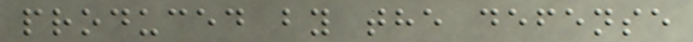produced by the defense
